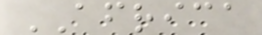AFRICA
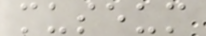museum
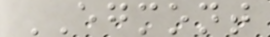EGMONT
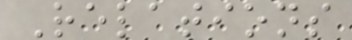Relations
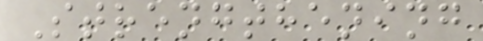Strengthening
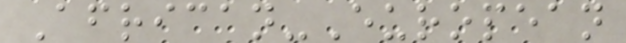African-European
